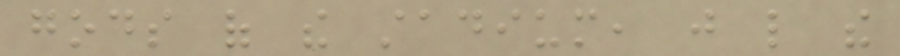gods of the stadium, just like the
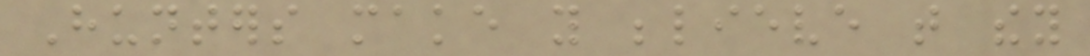Hunters make you believe that they
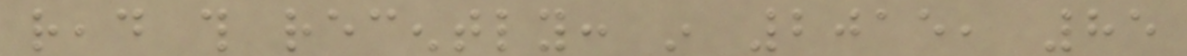read this recently: in 2015, 85
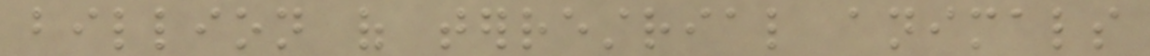billion of terrestrial animals
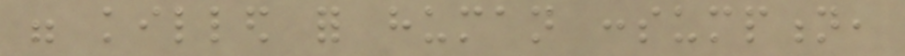were killed for human consumption,
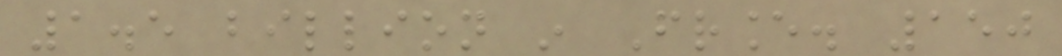1.5 billion in France. 150
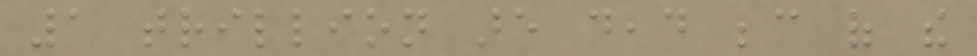1 trillion are dead because of the
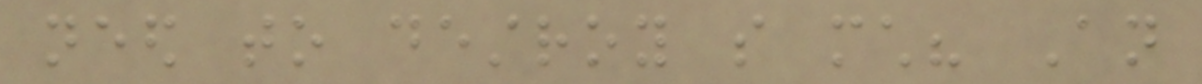need to destroy so much? An
